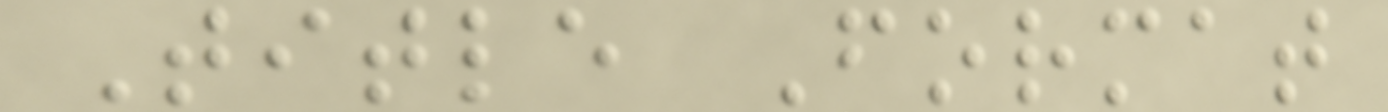Title Format
